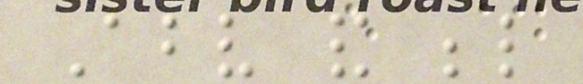Above and below
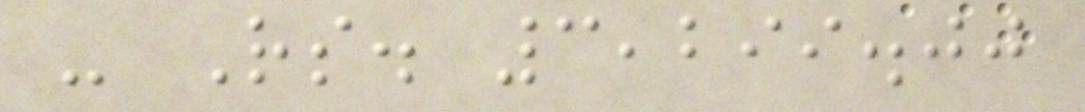- Rs. 3,299.00
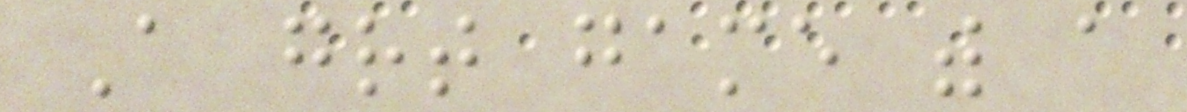A great game with a
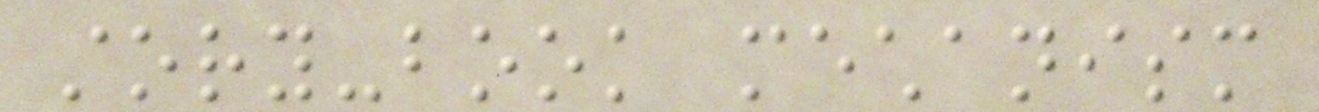story-book mechanism
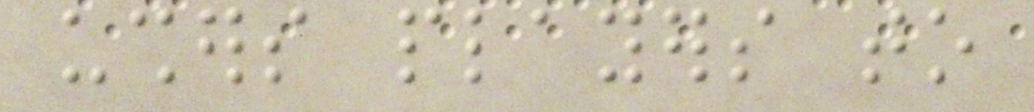ushers players to
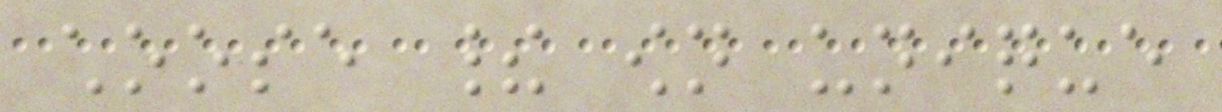choose their own unique
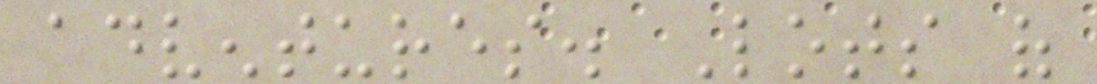adventures. Lots of
